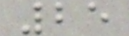25
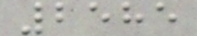2585
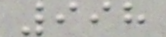998
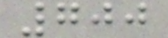700
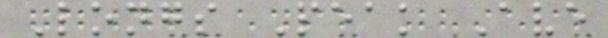Longs Peak Ave
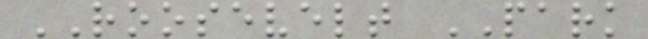ROOSEVELT PARK
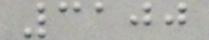3100
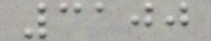3100
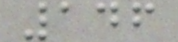146
